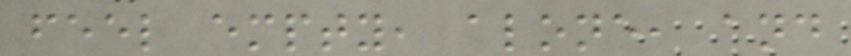feel empty, alone, and
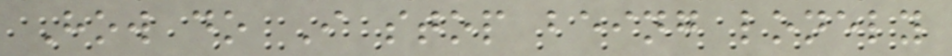How do I stop being lonely
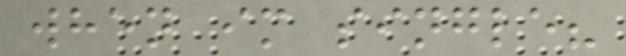when im single?
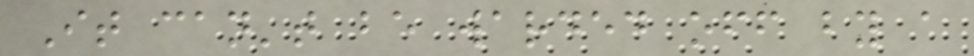It can't be warded off by a
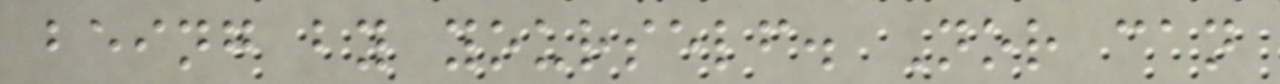being by yourself. Nor can
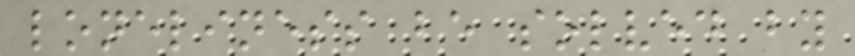loneliness be solved by
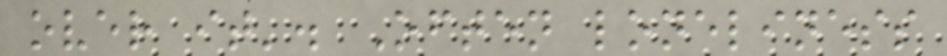over it'. Often loneliness
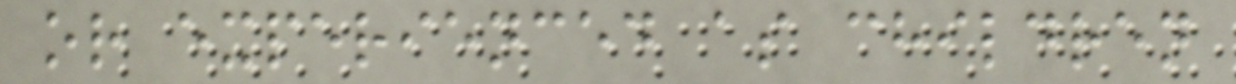or experienced as children
